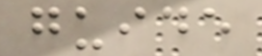guide
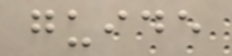guide
